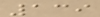139
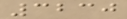3230
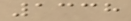1338
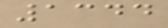1344
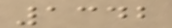1342
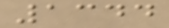1344
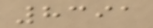8391
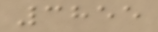3855
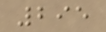295
